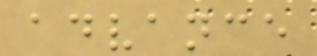advance
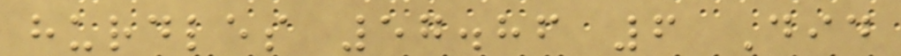hurdles 57.86 6 Did
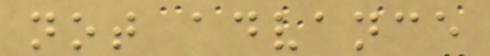not advance
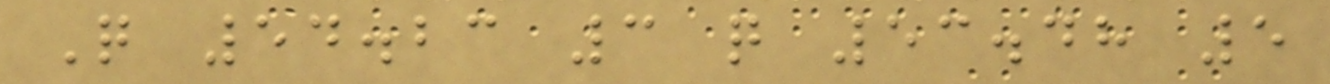Q 54.23 3 q 53.48 5
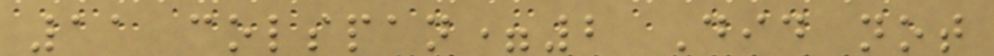11 colspan=2 Did not
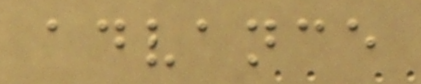advance
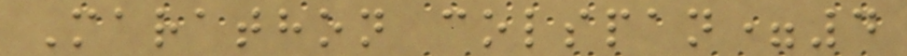Marathon colspan=4
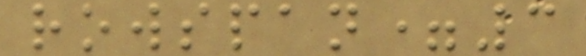rowspan=3
